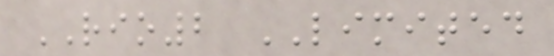RIO2 LIMITED
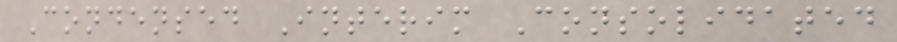Condensed Interim Consolidated
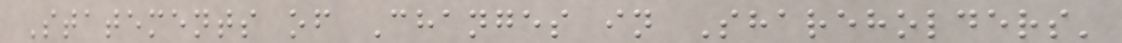Statements of Changes in Shareholders'
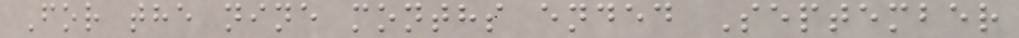For the nine months ended September
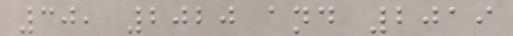30, 2020 and 2019
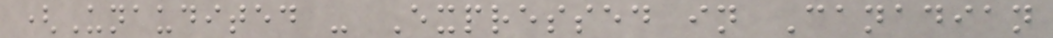(Unaudited - Expressed in Canadian
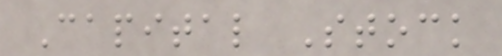Capital Stock
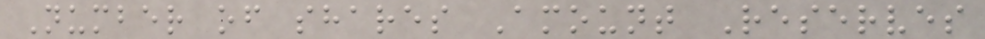Number of shares Amount Reserves
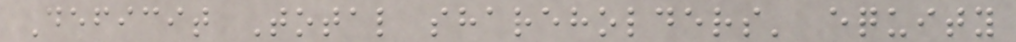Deficit Total shareholders' equity
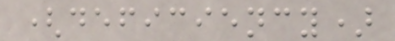(deficiency)
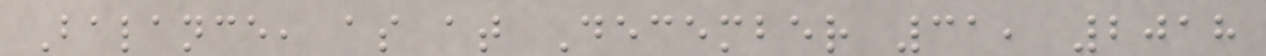Balance, as at December 31, 2018
